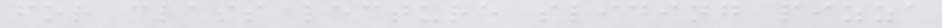for class lecture sliding pizza
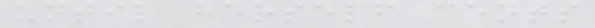until herself cents
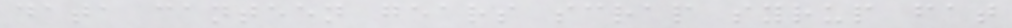data canteen gears scrap syrup fat
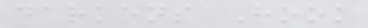darkens Hook
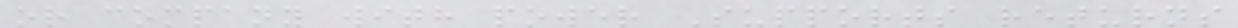or company with power Supports returns
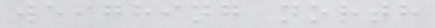weighing north
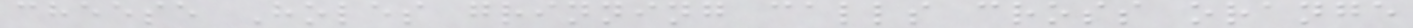cheese Holes grinning calls cross orange
